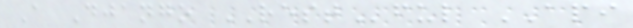A Django RESTful API
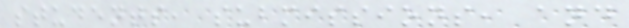students, submissions, and
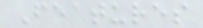Features
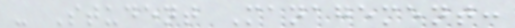- Student Management:
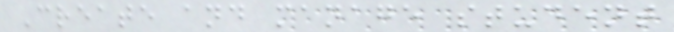Create and manage student
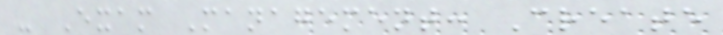- Exam Management: Create
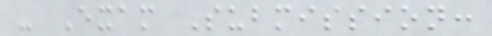- Exam Submission:
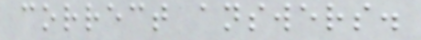correct answers.
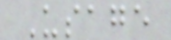Usage
